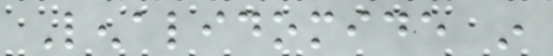Lenalidomide in
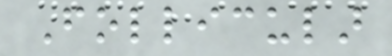Follicular
